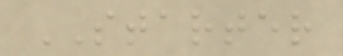STARTER
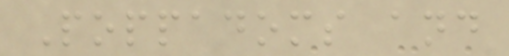Poppadoms and
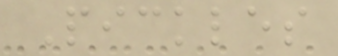Pickles
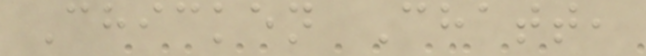Chicken Chatt,
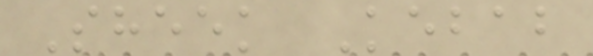Sheek Kebab
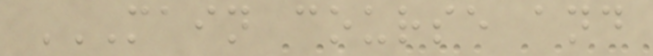MAIN COURSE AND
